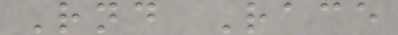Rnd Race
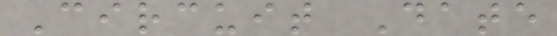Circuit Date
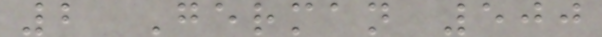2 German 500
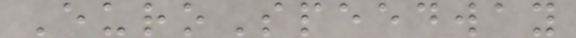EuroSpeedway
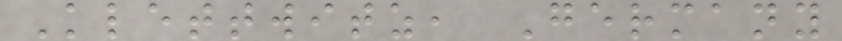Klettwitz, Germany
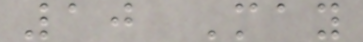10 May
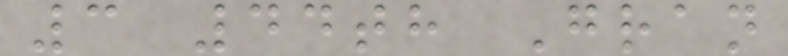3 44th Gran
